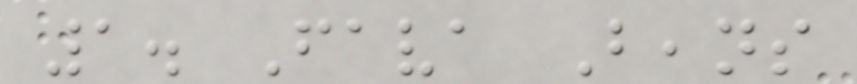1. Fava Beans
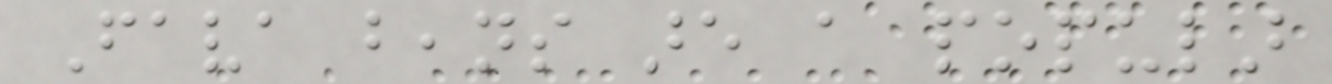Fava beans are a popular
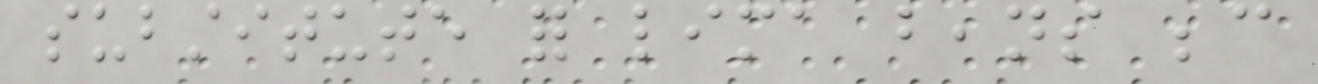substitute for lima beans because
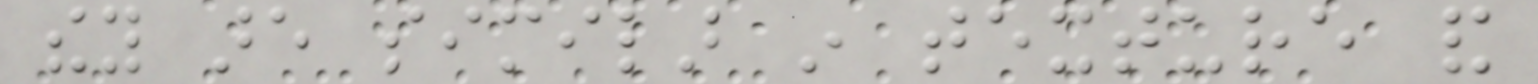they are similar in texture and
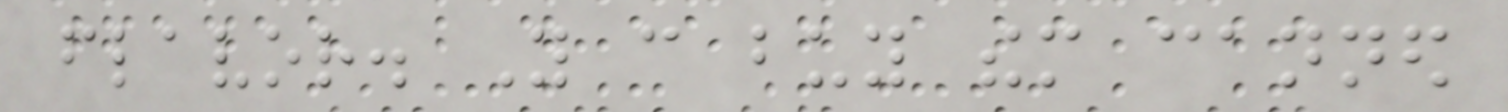flavor. You can buy them canned
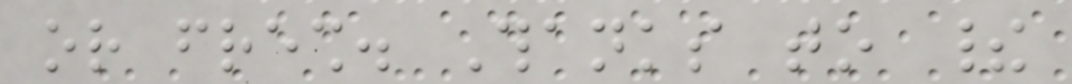or fresh. Thanks to their
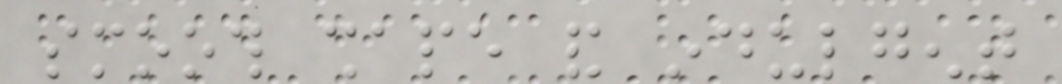smooth shape and indulgent
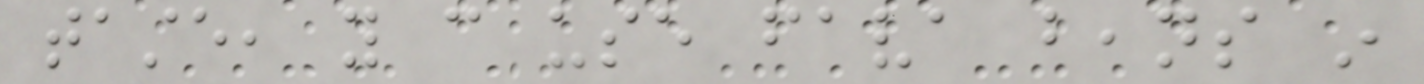taste, you can use fava beans in
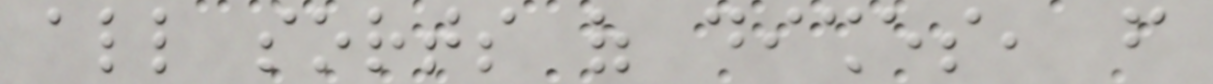all sorts of dishes, from
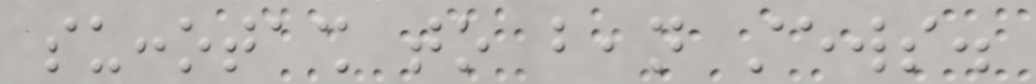succotash to bean stews.
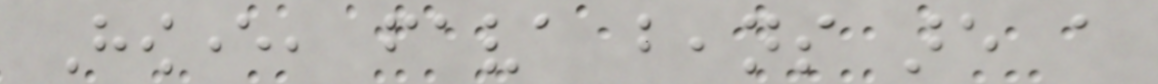However, fava beans are a
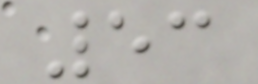53
